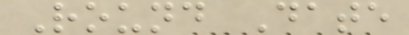Round Date
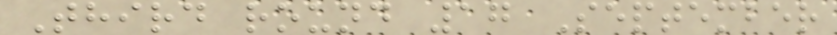Third round 17 September
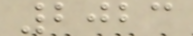2023
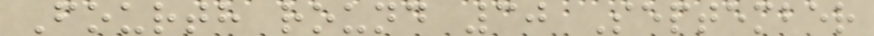Fourth round 30 September
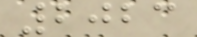2023
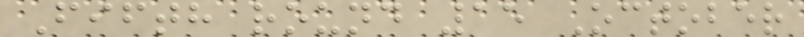Fifth round 15 October
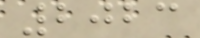2023
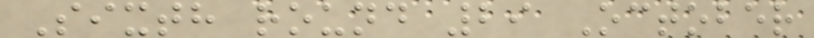Sixth round 29 October
